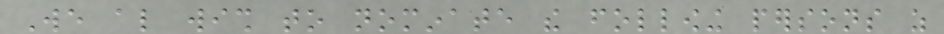We also wish to nominate the following persons as
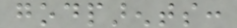godparents:
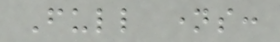Full names:
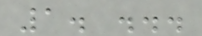1. ...
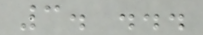3. ...
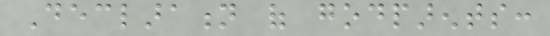Declaration of godparents:
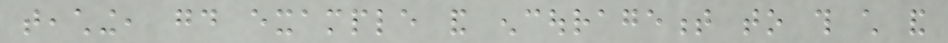teaching, good example and encouragement to this child and
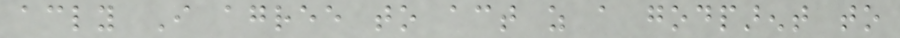accordingly I agree to act as a godparent to
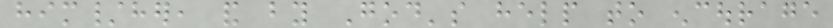him/her, and by God's help to encourage
